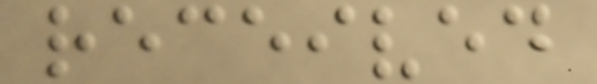received
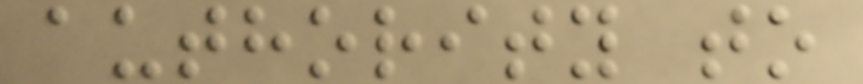authority to
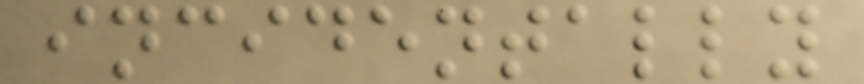incidentally
